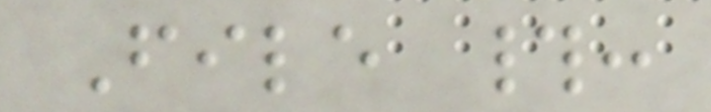File #:
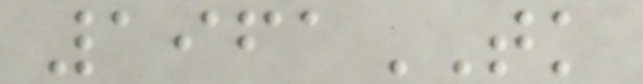1961TK
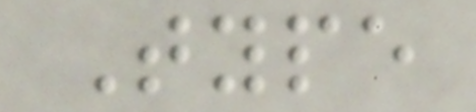Type
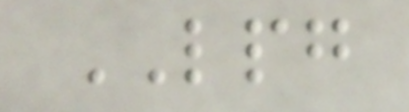LPG
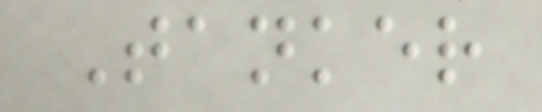Tanker
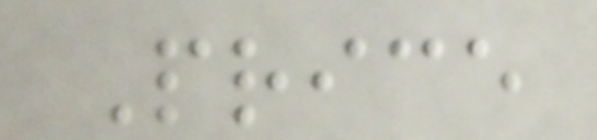Price
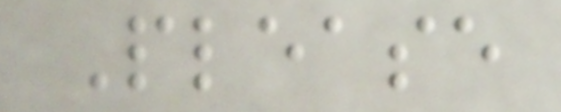Please
